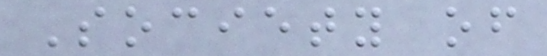Society of
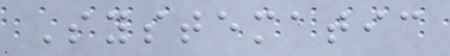Systematic
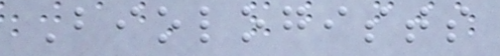Biologists
